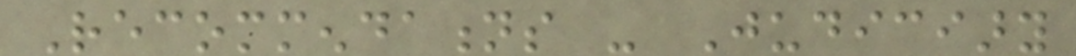Recommendations - Judiciary
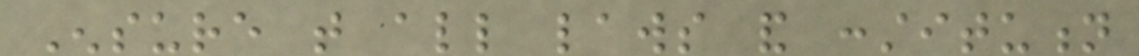Ensure that all laws and constitution
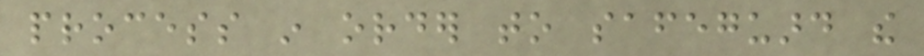process in order to safeguard the
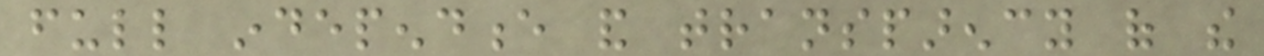full independence and transparency of the
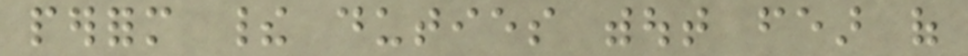perform their duties without fear of
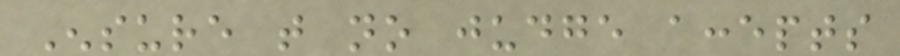Ensure that no judge accepts
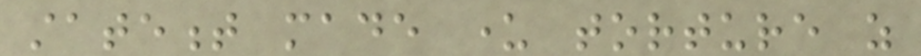statement made under torture as
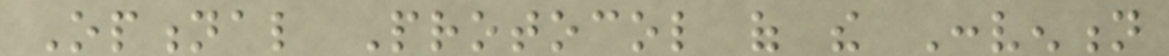Optional Protocol of the Convention
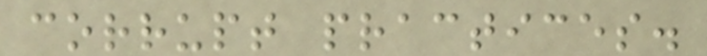corrupt practices.
